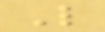L
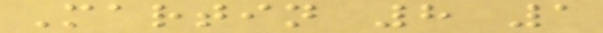Martin 8 1
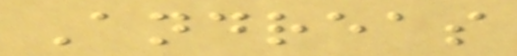Andreas
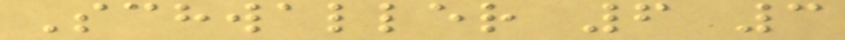Schwaller 6 3
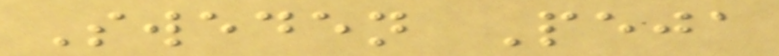Sweden Peja
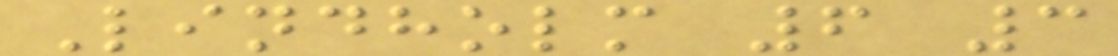Lindholm 6 3
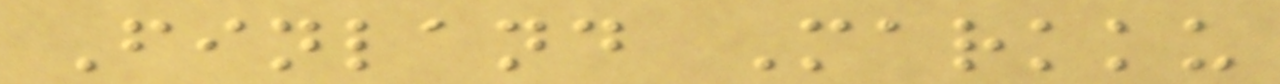Finland Markku
